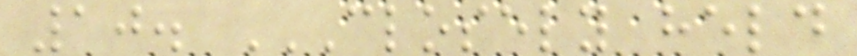10. CLOSELY HELD
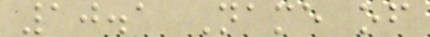10.1 Name of
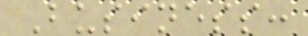Business:
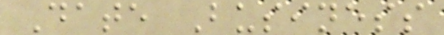Date Business
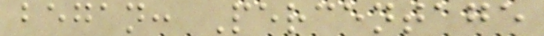began: Percentage
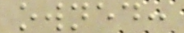owned:
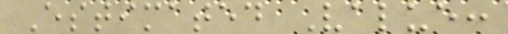Estimated Value:
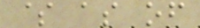$ as of
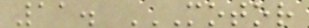11. MOTOR
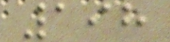198
